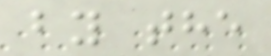by the
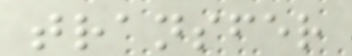transfer
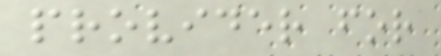provider for
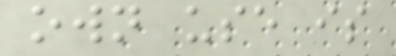own use is
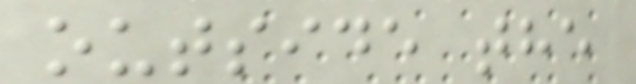outside the
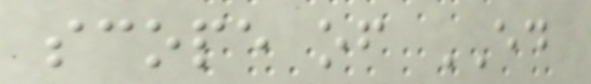scope of ED
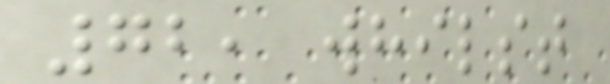72, whilst
